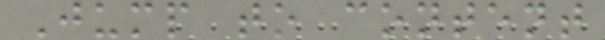Jump to content
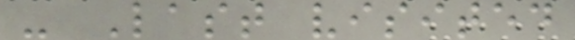- Last visited
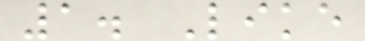1. Like
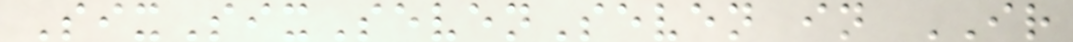SixSixSevenSeven in IR
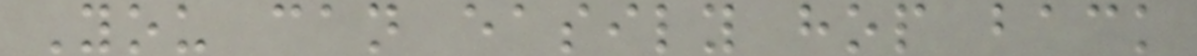You can easily hop back
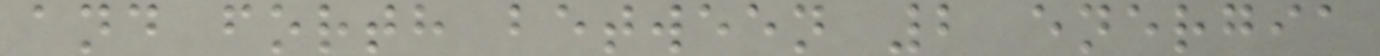and forth between 2 energia
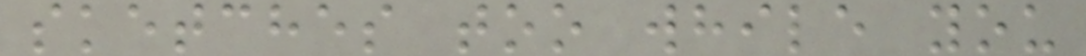sketches too while you
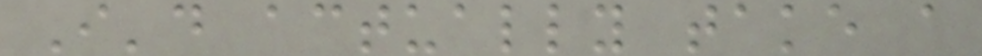I'd actually take a
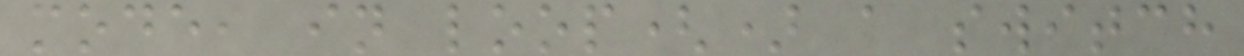mode, in loop() a switch
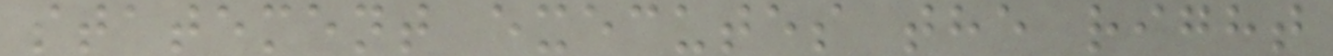statement executes the right
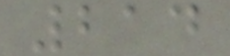214
